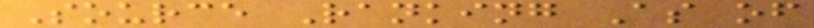Source Ranking As of
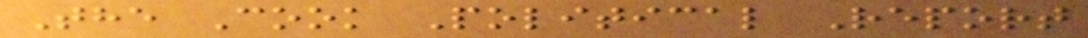The Cook Political Report
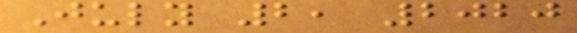July 2, 2020
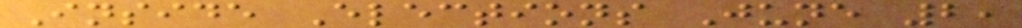Inside Elections June 2,
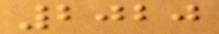2020
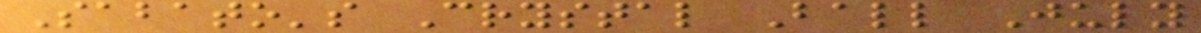Sabato's Crystal Ball July
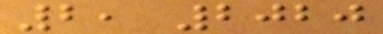2, 2020
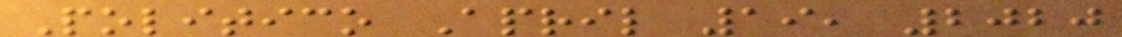Politico April 19, 2020
